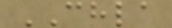CHLA
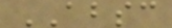ABSC
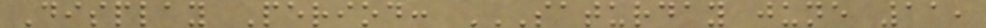Display Period: SATURDAY JUNE 11,
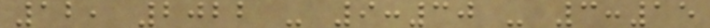12, 2022 - 9:30 - 3:15
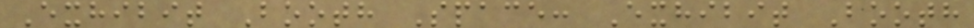Exhibit Booth Space: Exhibit Booth
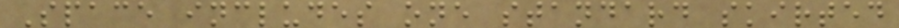Space includes one standard skirted
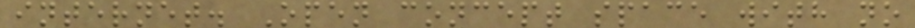internet. Open concept space with no
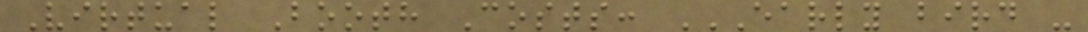Virtual Booth Costs: EARLY BIRD -
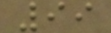99
